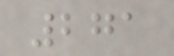271
